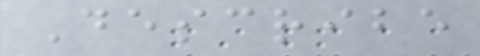Describe
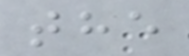the
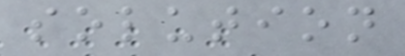solution
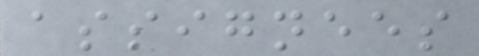assignees
